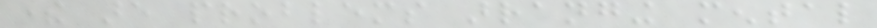there are problems arranging mental
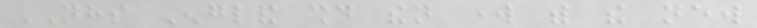NHS England should then work with the new
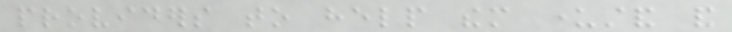providers to help them understand and
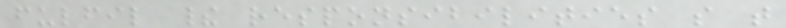fulfil their responsibilities so that
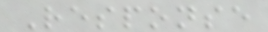Response
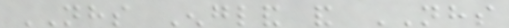NHS England and NHS
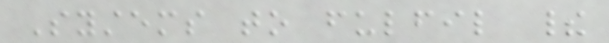Systems to fulfil their
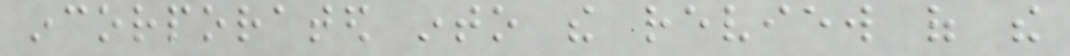incorporated into the review of the
